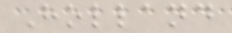Holland
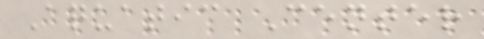Aquatic Center
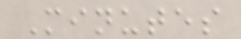Minutes
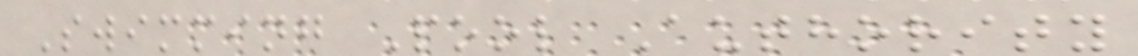Swimming Pool Authority
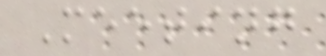Meeting
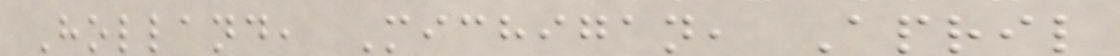Holland, Michigan, April
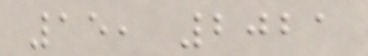15, 2021
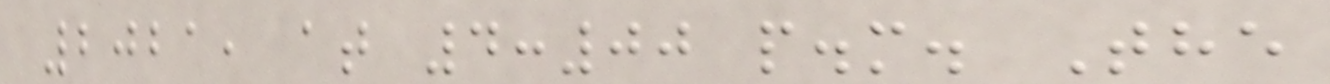2021, at 4:00 p.m. The
